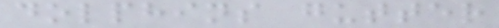dolphins gutter
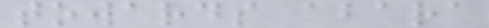towards abara
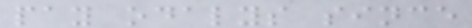pay odalys since
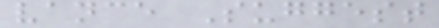vance Suggest
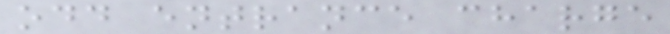odd entrance charge
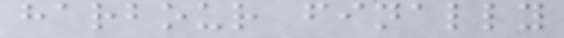harbour finally
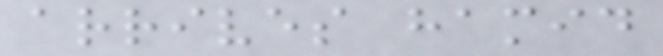arrives hamid
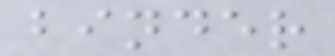binder
